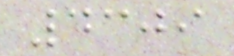4309
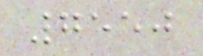7550
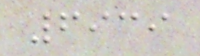6939
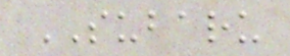SUBARU
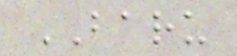BARU
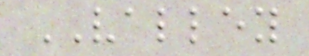VALLEY
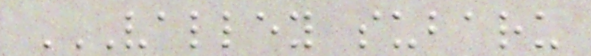VALLEY SUBARU
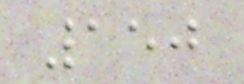150
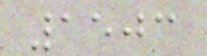1503
